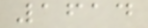1614
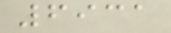6931
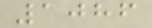1086
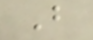B
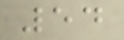54
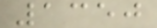1350
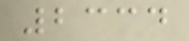2334
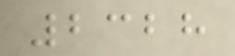2328
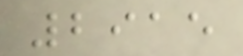2915
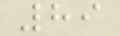89
